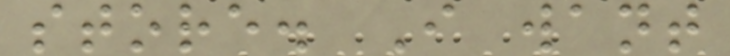store. I want
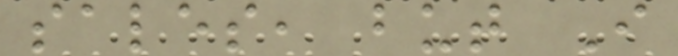sales, but I
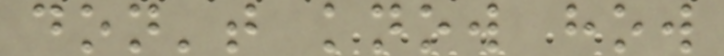don't know how
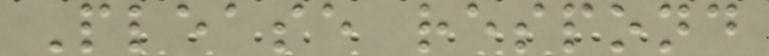Please respond
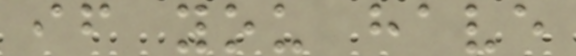if you have
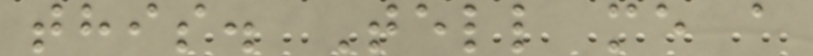this. Tell me a
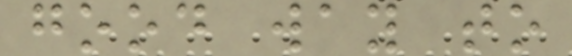good way to
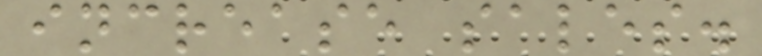increase sales.
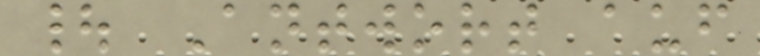| Antwort auf
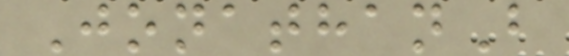JonathanB
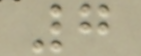7
